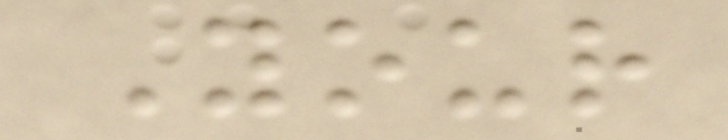Your
